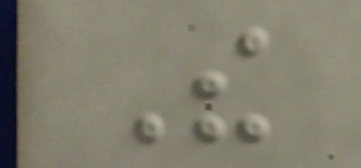The
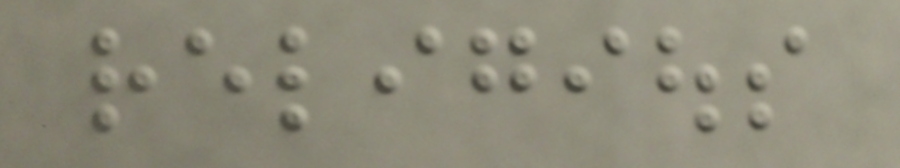religious
